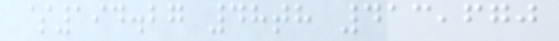$194.27 48th 413,670
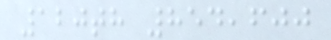120th 854,600
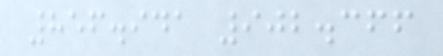856.941 902.366
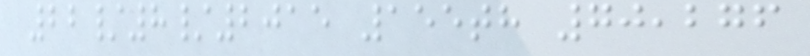22/8/2015 155th 70,276
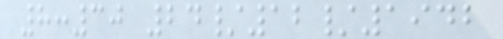8:30 24/12/1942
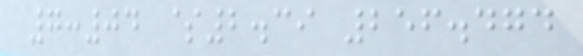7:04 $2.39 256.474
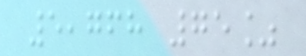5,768 75%
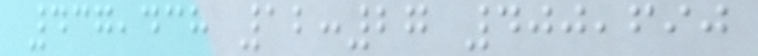437,438 12:27 400,690
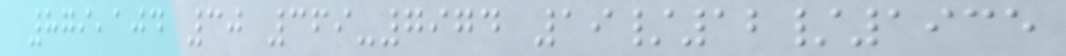879,104 30 369-7974 19/12/1935
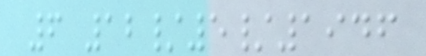6 12/5/1946
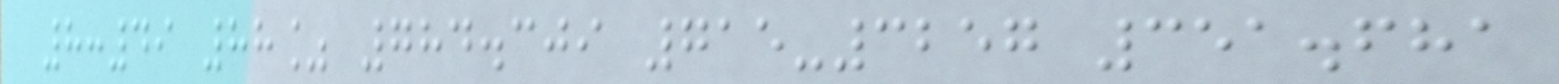8:49 88% 784.309 715-3257 351.681
